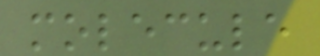molecule
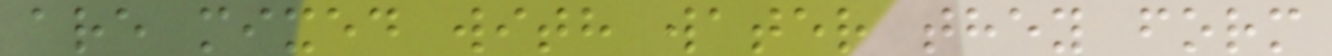are mixed with water they form
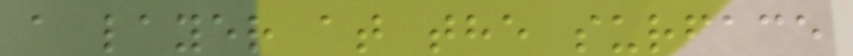a layer at the surface
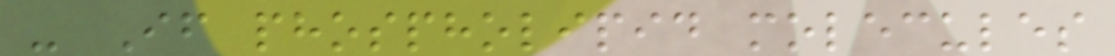- If phospholipid molecules
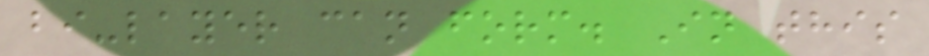bi-layer can form. In this
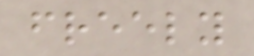freely
